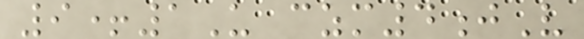9+1U czm4jV
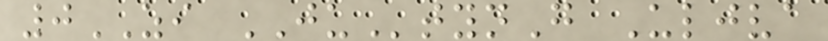0ZI JUtynG Uljva
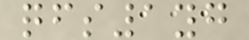qfs1yg
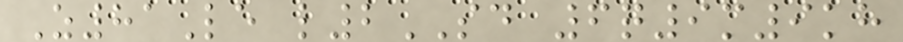Z81Le l2SD 6q9m9kh
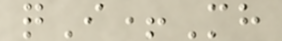qI+Mh
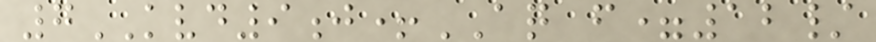7KVD9j+AQ f=12/
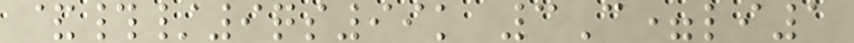&#/9qs99k 3C=li1
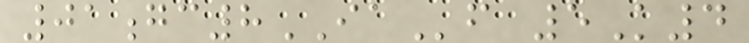01gc8IAf 5K4
